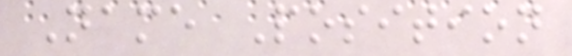Name Position
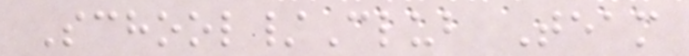School/Club Team
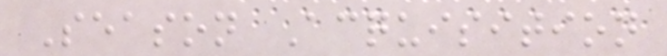Season Acquisition
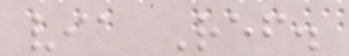via Ref.
